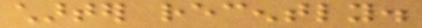charter recently.
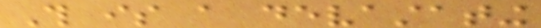This is a devastating
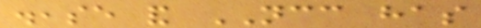disease and NCC has
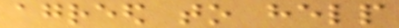agreed to help
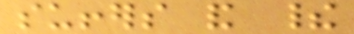suffers and their
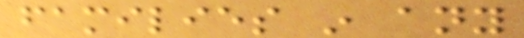families in any
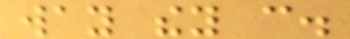way they can.
